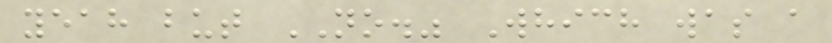yeah but NO." Which was a
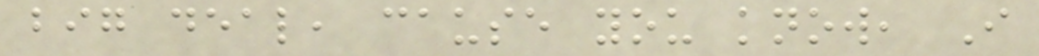big deal, cause you know, I
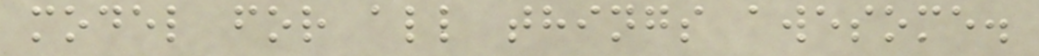model for all things awesome.
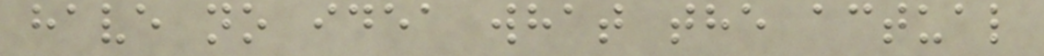have no idea what the actual
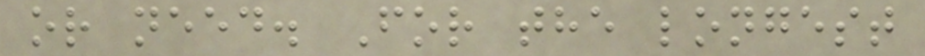or need. For the longest
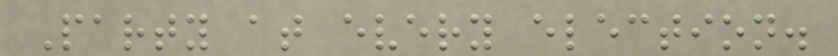Party at every election.
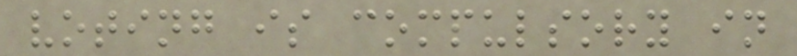voting is compulsory in
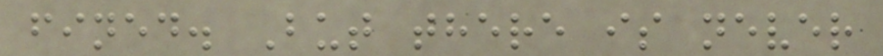fined. But there is never
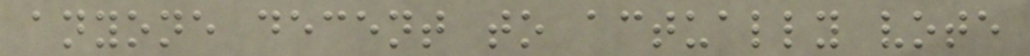anyone decent to actually vote
